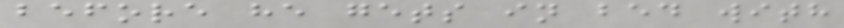before he gets in bed with
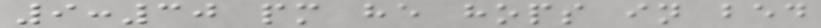9:30 pm he hops in bed
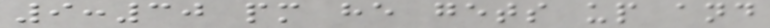9:30 pm he gets up and
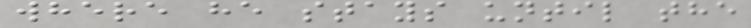where he stays until the
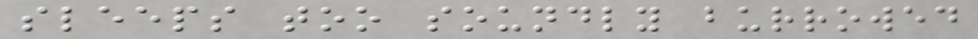sleeps too soundly burrowed
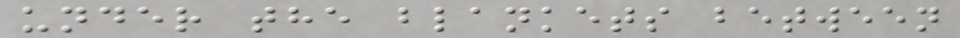under the blankets between
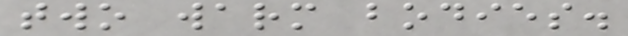two warm bodies.
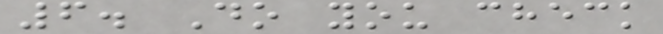6. Do you check
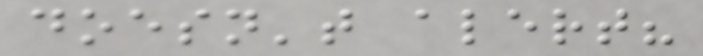doesn't alert?
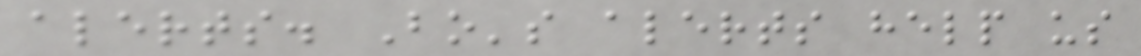alerts. Bo's alerts help us
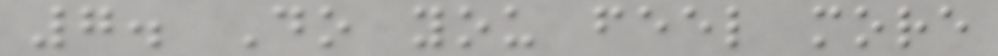7. Do you feel more
